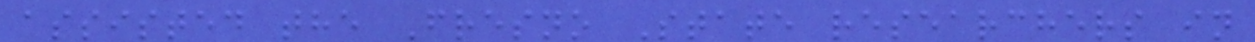assisted the Fresno State researchers in
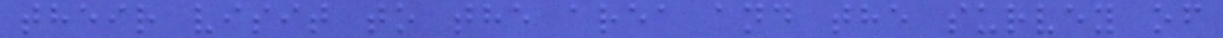their visit to the area and the survey of
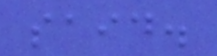said.
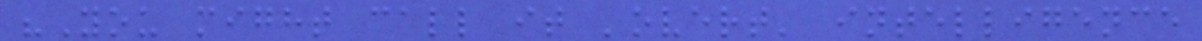"You might call it 'overt' intelligence
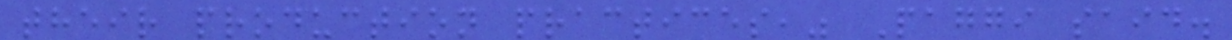their production practices," Paggi said.
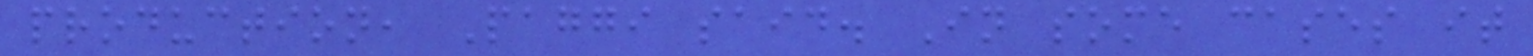production, Paggi said. In some cases it
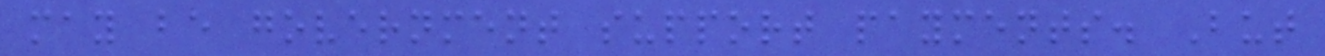may be government support payments. But
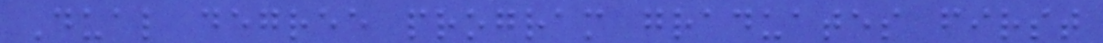Dual degree program graduates first
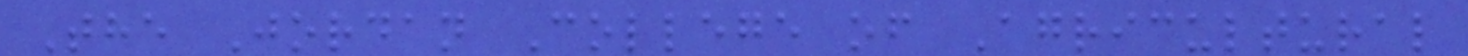The Jordan College of Agricultural
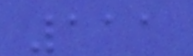111
